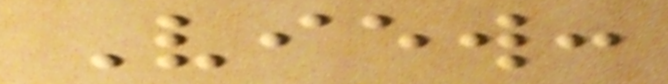View:
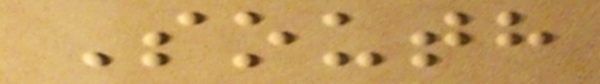South
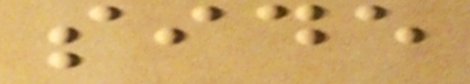side
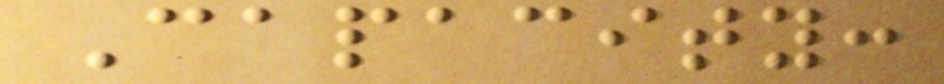Capacity:
